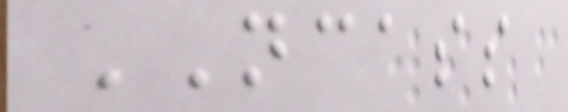NCASS
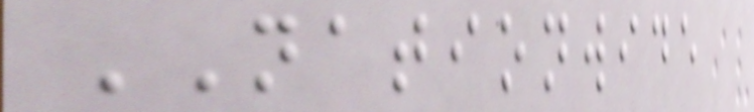NATIONWIDE
